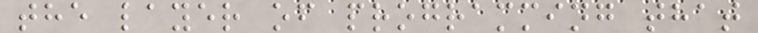the layer of programming that
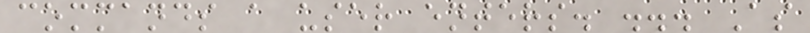commands a user enters. ... As
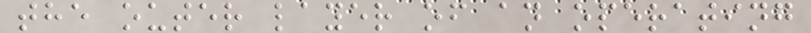the outer layer of an operating
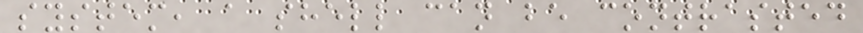system, a shell can be contrasted
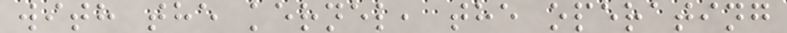with the kernel, the operating
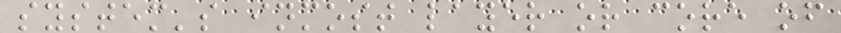system's inmost layer or core of
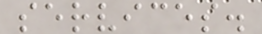services.
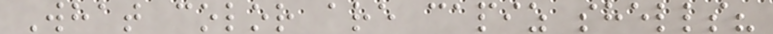What color are capiz shells?
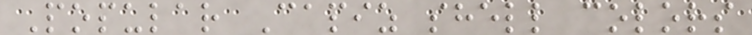Popular Capiz shell colors
